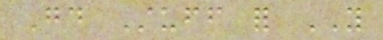Good Stuff for YOU
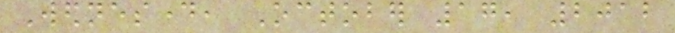Wednesday, October 17, 2012
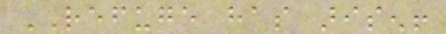REFUGE has arisen!
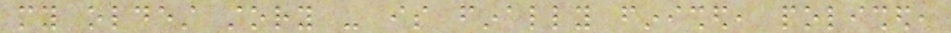my oldest story - is finally finished, polished,
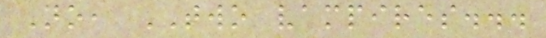No, TWO vampires...
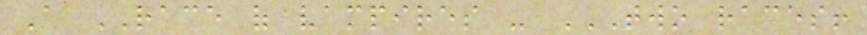A RACE of vampires - TWO RACES!
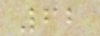62
